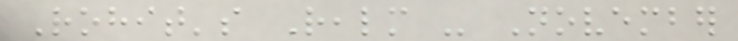Rohit's Realm - November
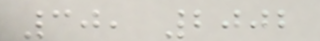30, 2002
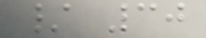/ 30
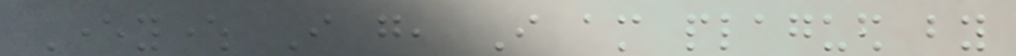Everywhere I go, I am plagued by
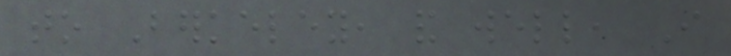to Berkeley, and well, I
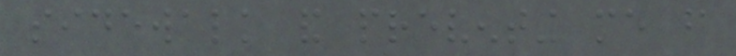sidewalk and preventing me from
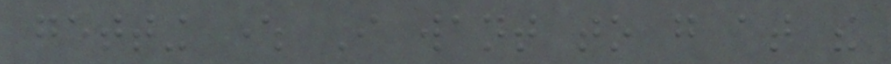getting where I want to go at the
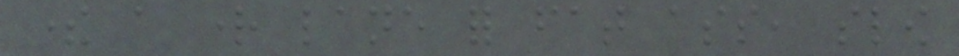there a right lane for fat ass, slow
